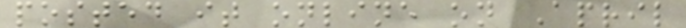posted it online on April
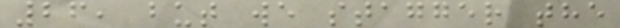26, but we stagger the
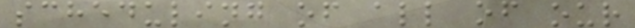scheduling of all of our
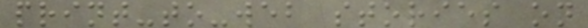print-to-web stories on
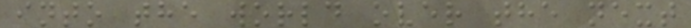into the world over the next
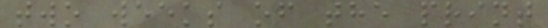two weeks of the print
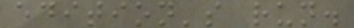edition's run.
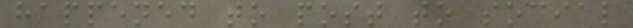happened to post to social
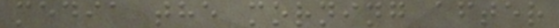media the morning after
